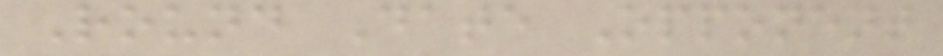Round Date Opponent
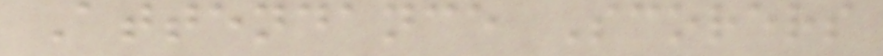Attendance Scorers
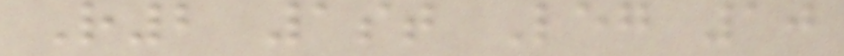R2 1st Leg 10
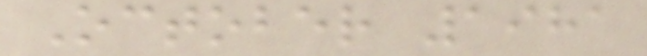October 1981
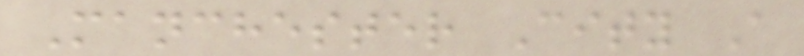Manchester City A
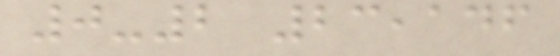0-2 23,146
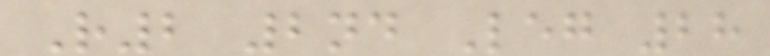R2 2nd Leg 28
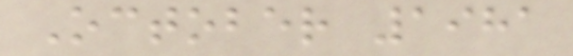October 1981
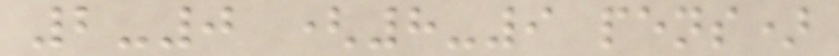2-0 (8-9 pens)
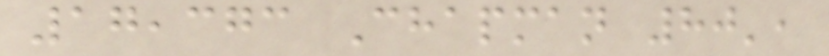17,373 Chapman 80',
